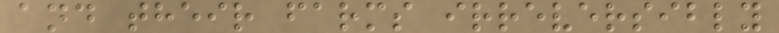and their farms irreversibly
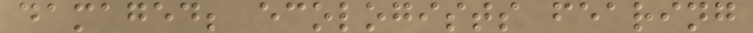damaged; ecologists fearing
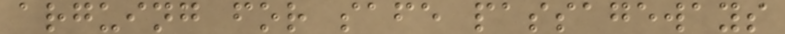arguing for safe passageways
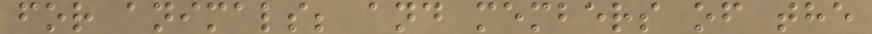for animals; and members of the
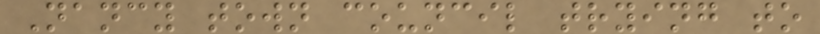Nancy town council trying to
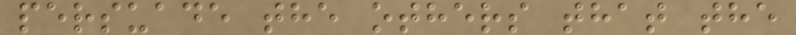persuade the others that the
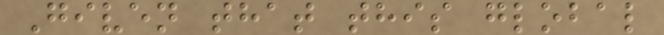Given that this global
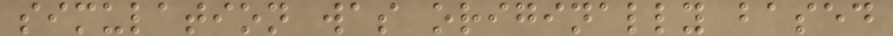simulation was originally based
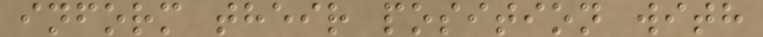inform their position with
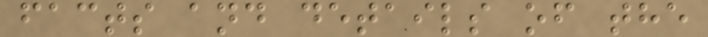facts and details of the
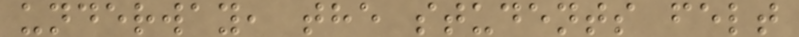underway, the students felt
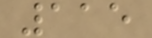115
